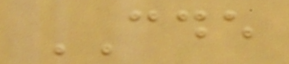CDE
